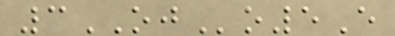3OJo5E
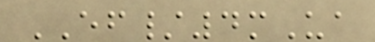EF/4mUa
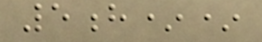5h**
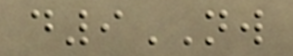d9NW
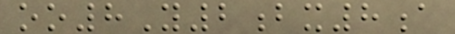oo8Y2bx8a
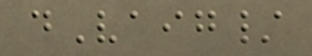dVaig/
